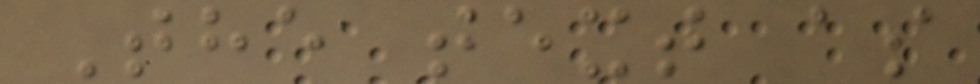The text as
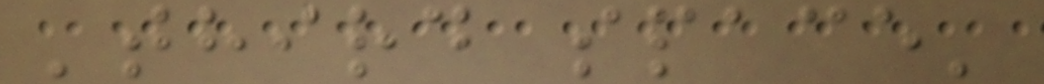'third space'
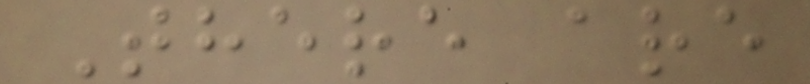There are
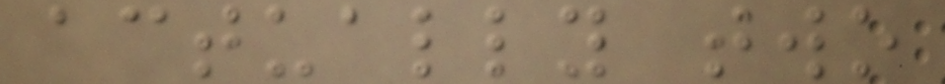actually two
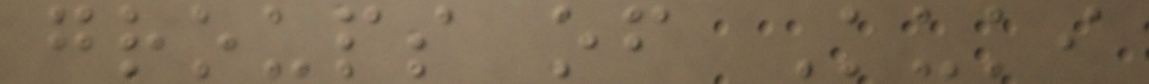groups of Kuki
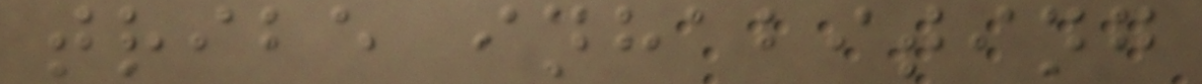tribe inhabiting
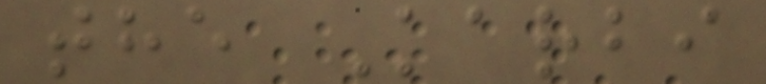the Karbi
